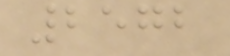2572
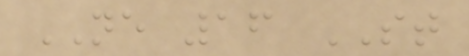NE 16 ST
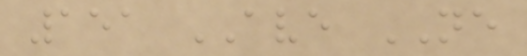151 AVE NE
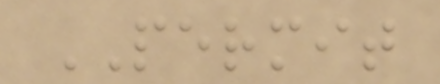PERMIT
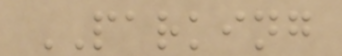PARKING
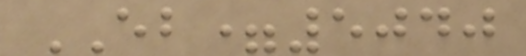EB=5040
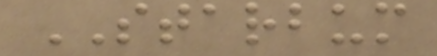STARBUM
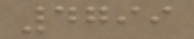4799
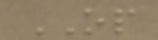OP
